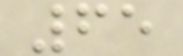65
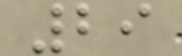29
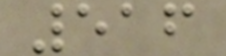516
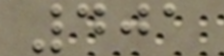401
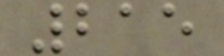215
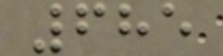685
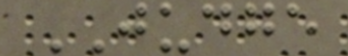JUDGE
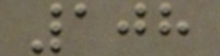108
